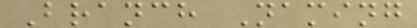Branch Naming
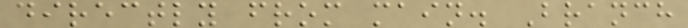directly from main. Branch
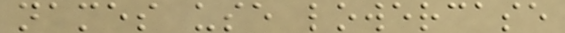names use lowercase
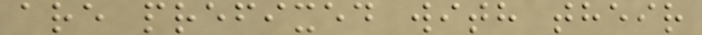are prefixed with their
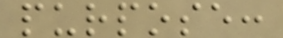purpose:
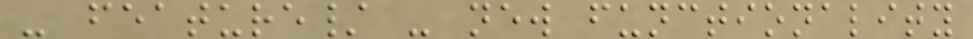- feature/ - new functionality
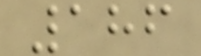186
